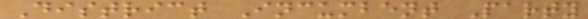District Incumbent Party
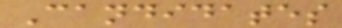Candidates
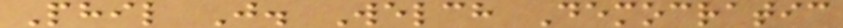Phil J. Welch Democratic
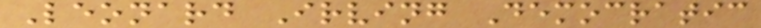Leonard Irving Democratic
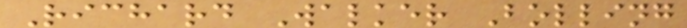Richard Walker Bolling
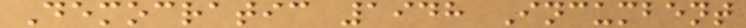Democratic 1948 Incumbent
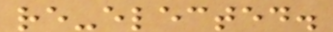re-elected.
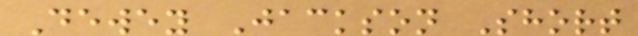Dewey Jackson Short
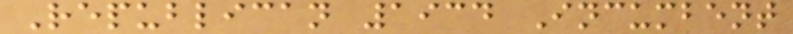Republican 1934 Incumbent
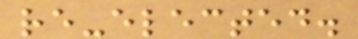re-elected.
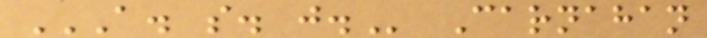A. S. J. Carnahan
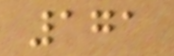171
